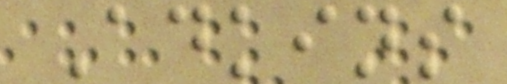Adkins
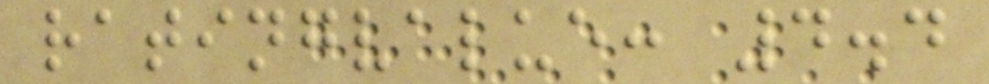ratingvalue: 4.4
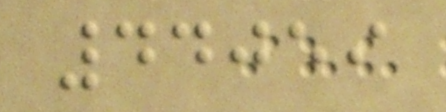44059
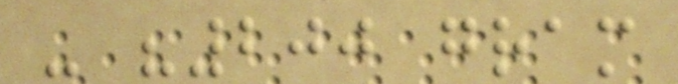- "200 gram
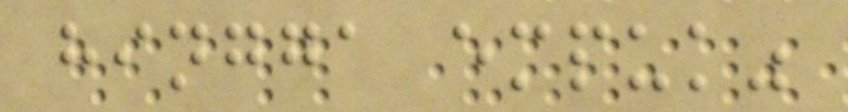hingga empuk"
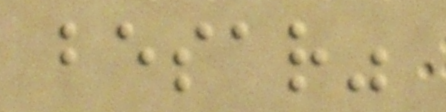besar"
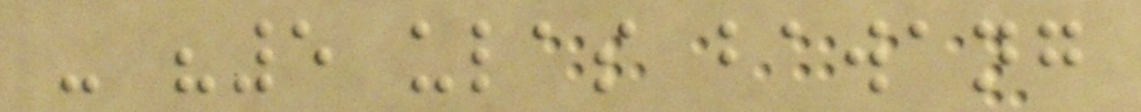- "5 ulas bawang
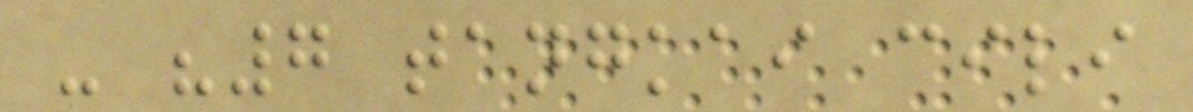- "7 tangkai cili
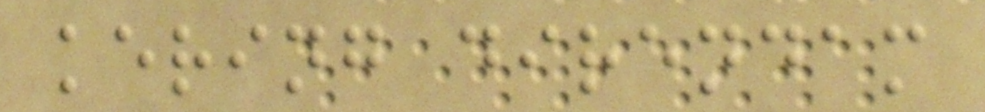kering direndam
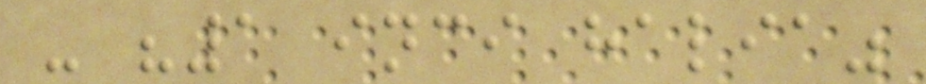- "1 inci halia"
